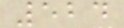524
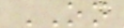ON
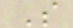S
